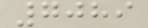7089
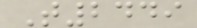T2449
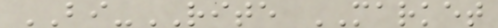BI-RITE MARKET
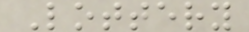Lottery
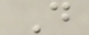D
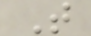T
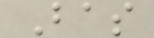Bas
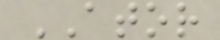ATOR
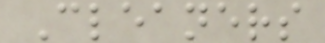Cleaners
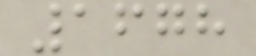1678
